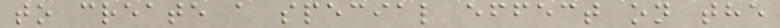to create a special effect on the
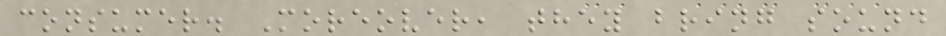consumer. Moreover, they bring sound
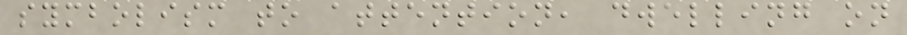symbolism to attention, dwelling on
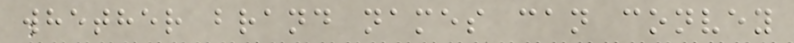whether brand names can convey
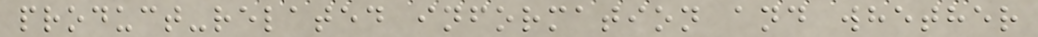product-related information and whether
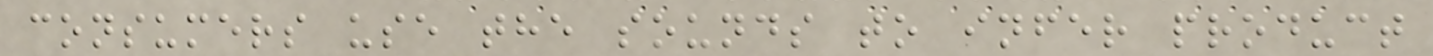consumers use the sounds to infer product
